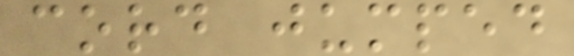cord jumped
